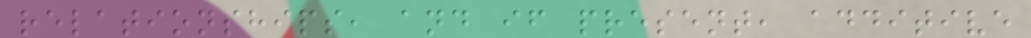relationships, and if present, additive
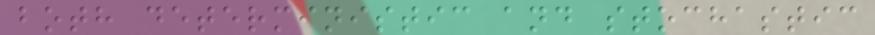both deterministic and stochastic
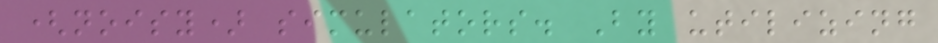(noisy) simulators. By utilizing
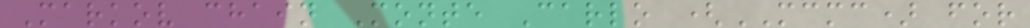Markov chain Monte Carlo (MCMC) for
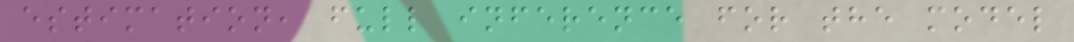estimation, full inference for the model
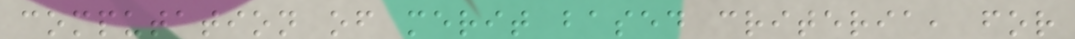computation of merit based criteria, for
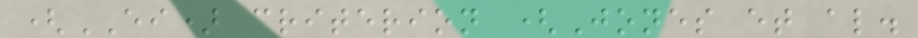(EI) criterion (Jones et al.
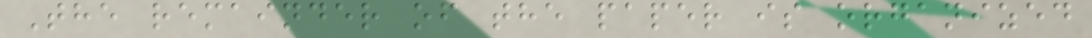The remainder of the paper is organized
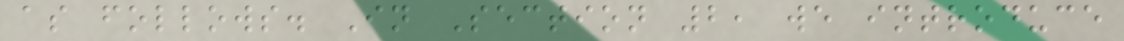as follows. In Section 2, we introduce
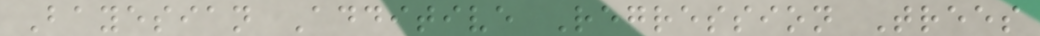Bayesian Additive Regression Trees
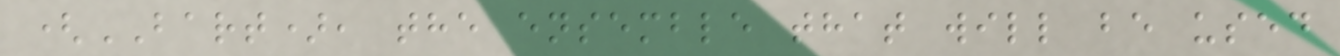(BART), the ensemble that will be used
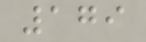179
